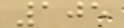105
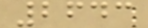2643
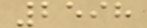2598
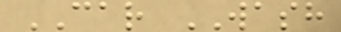CAR WASH
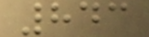843
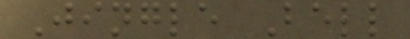Jingle Bell
